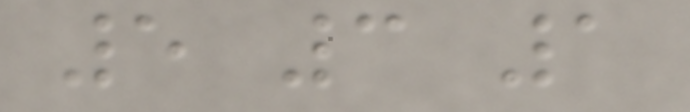5 3 1
